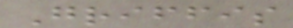Griffis
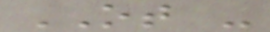OT -
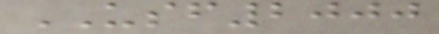USF2000
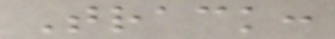Track:
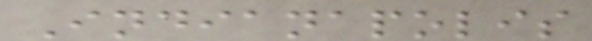Indianapolis
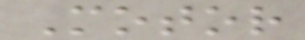Motor
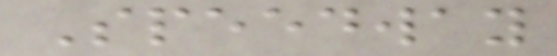Speedway
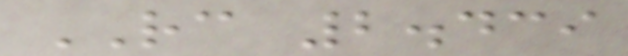RC 2.439
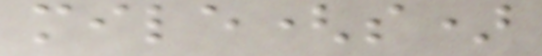mile(s)
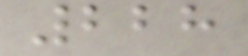228
